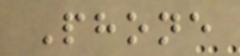Phone
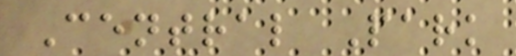Central Park
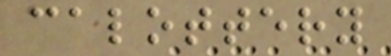calottery
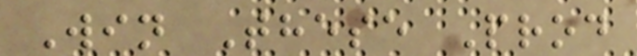Win These Prod
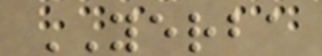YERBA
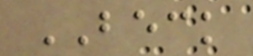BECK
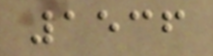1536
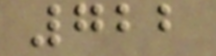722
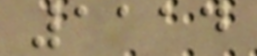1114
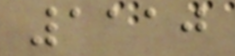1110
